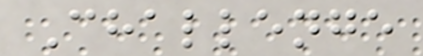Challenge
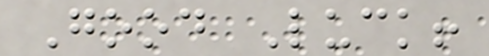Good Luck!
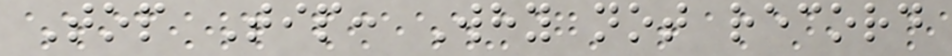Top Tip: Why not record
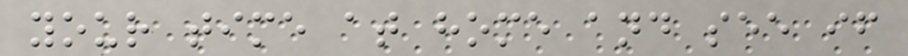your time at home and see if
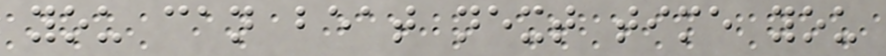you can beat next time you
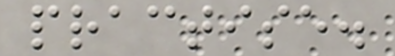practise.
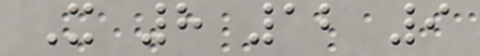X 8 12 9
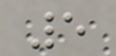5
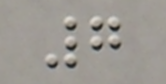7
